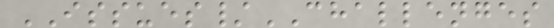ISSUES/CHALLENGES
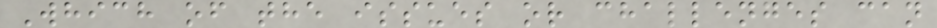Which of the issues or challenges can
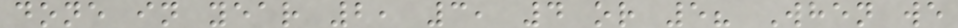done in year 2, 3, 4 or 5? When we
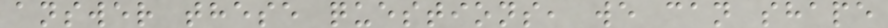answer these questions, we can shape
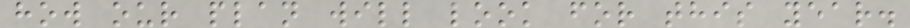how our plan will look for this year.
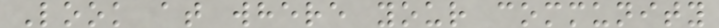Look at where your community
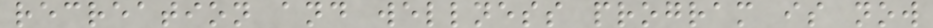recreation and wellness program is now
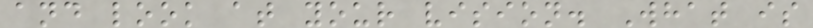and look at your vision. What is
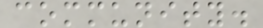community.
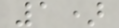1)
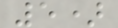5)
